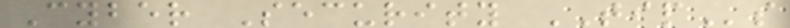Cyber Security TIPs
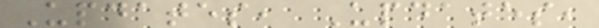Updates, Updates,
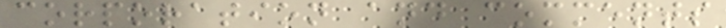corporation and comments
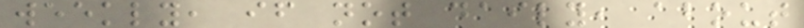weekly, if not daily, about
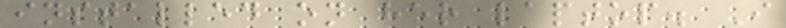installed on her laptop. I
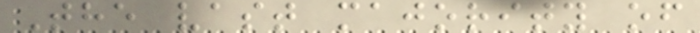The vast majority of
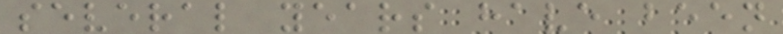several years have been
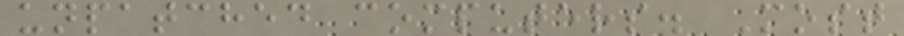unpatched computers. Most
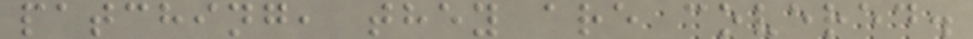patching, they are covered.
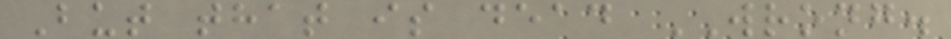But that is dead WRONG.
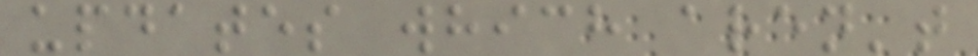updates which aren't
